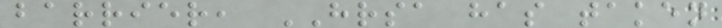barrier, HRSA has taken
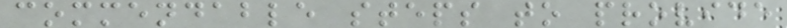commendable steps to provide
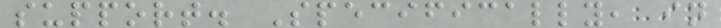support. Specifically, in
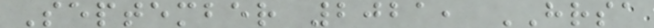September 2021, HRSA
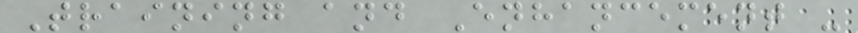Training and Enhancement -
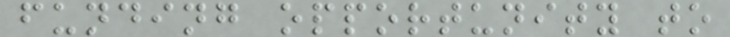funding opportunity to
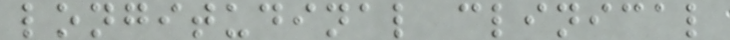longitudinal clinical
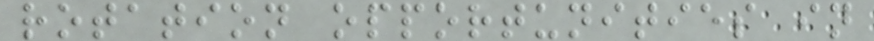rotation opportunities in
